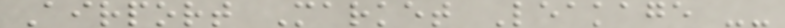Airport Market Leakage --
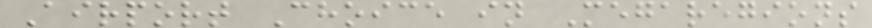Airport Choice in Megaregions
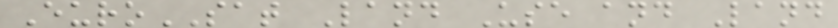EuroSAT Land Use and Land
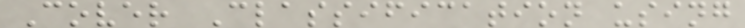Cover Classification using
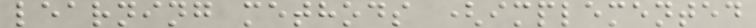learning methods (implemented
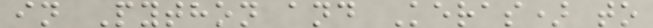in Python and Keras) to
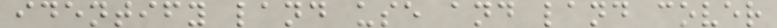identify land use and land cover
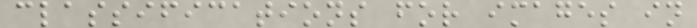classifications for images in
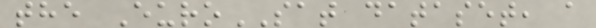the EuroSAT dataset, a
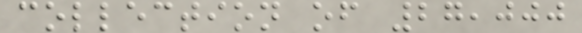collection of 27,000
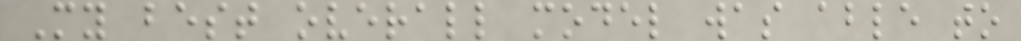My best overall model was able to
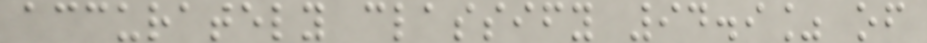accurately classify 94.9% of
